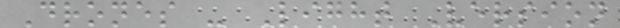Drones - Light Version
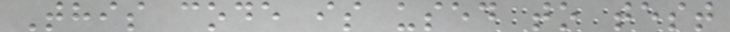This code is used to test
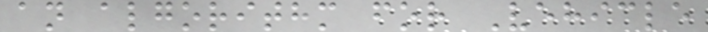an algorithm for Vehicle
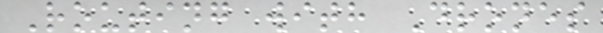Routing with Drones
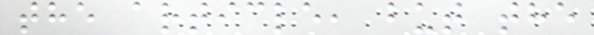the article, but the
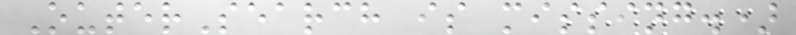OuterSearch is missing.)
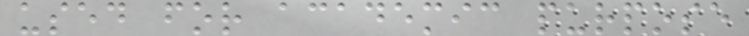used for academic purpose
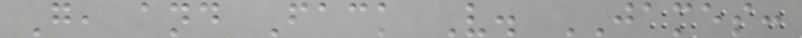G, and Fack V. JAMES:
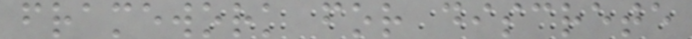framework for discrete
